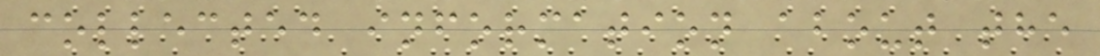collected information about the
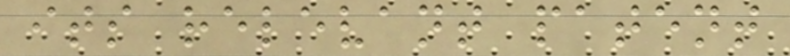its relevant patent
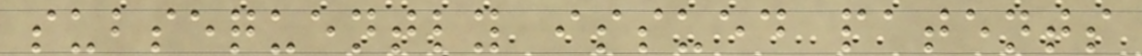subsequently issued patents
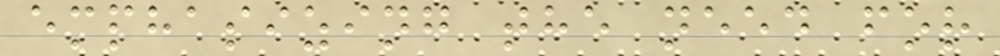emphasizing the need for
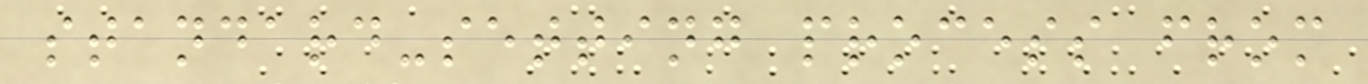standard-setting process from
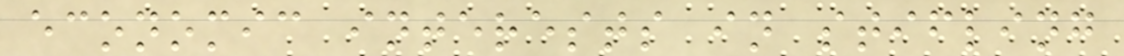economic interests in stifling
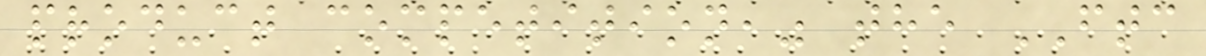product competition," the FTC
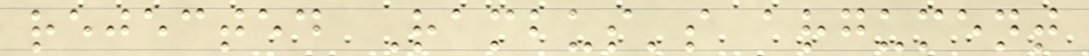rejected Rambus's argument
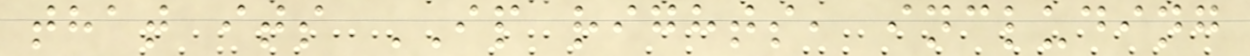that its IP rights, including
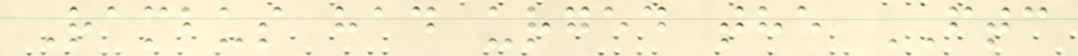Rambus had urged the FTC
